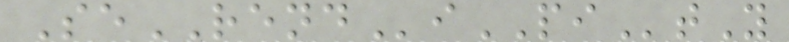SeRENDiPItY
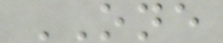ONE
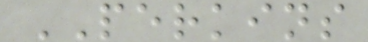PERKINS
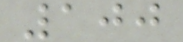100
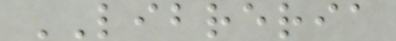LIBRERIA
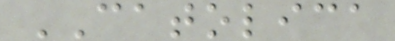CATOLICA
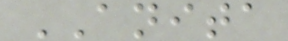ANITA
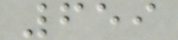659
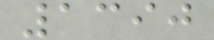1390
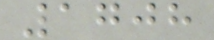1708
